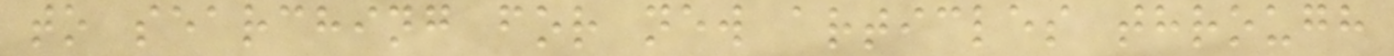to searching for new articles through
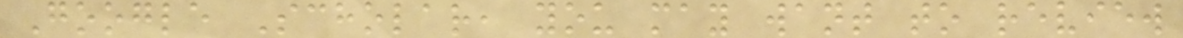Google Scholar, you may want to review
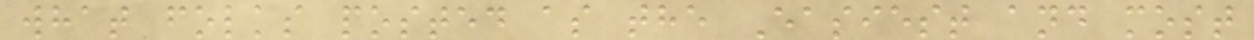what folks posted as the Easiest and most
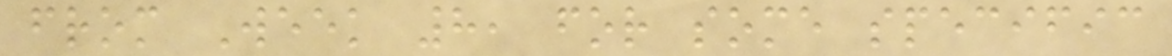from Week 8, for some specific
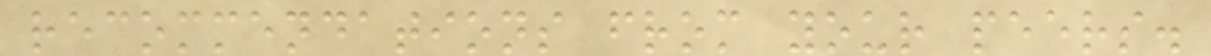recommendations from your peers.
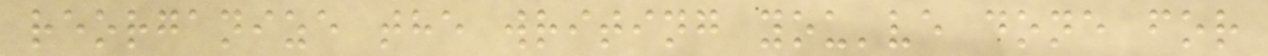reorganize the writing you've done for
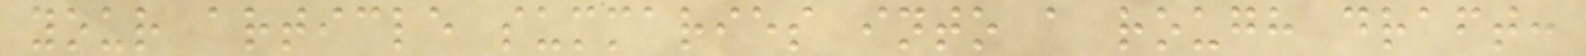your article summaries into a rough draft:
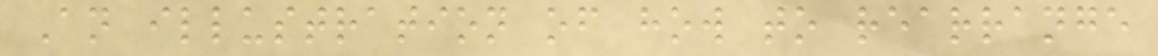An illustration of how to rearrange
